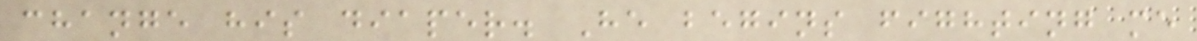change his diaper. He begins fighting me
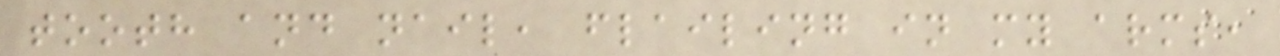tooth and nail, flailing in my arms,
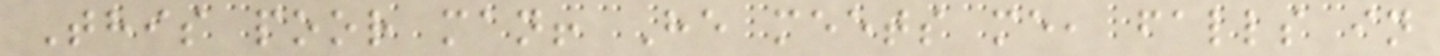This poor man! He meets me, falls in
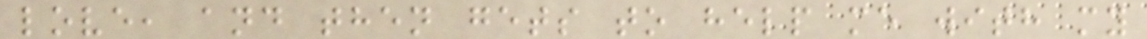love, and then gets to help me with my
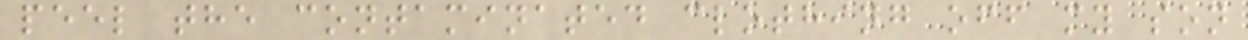peel the contaminated clothing off my son
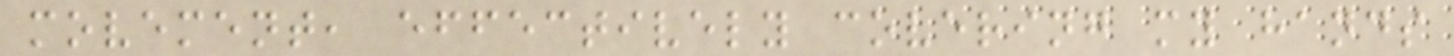movement, effectively covering my hands
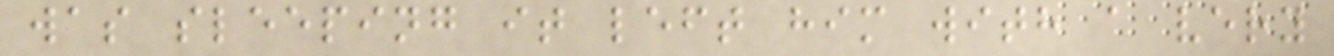was sleeping it left him with a very
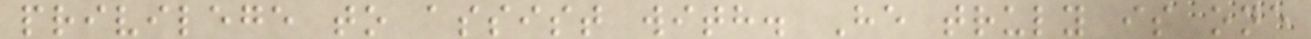privilege to assist with. He truly is one
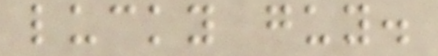lucky guy.
